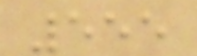555
